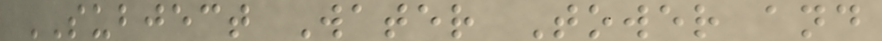SUBJECT Water Tower and
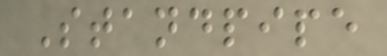Standpipe
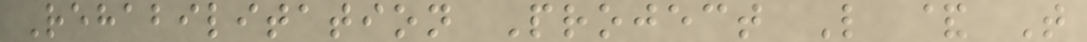Rehabilitation Project L & T
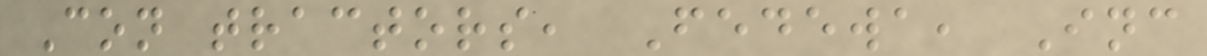Con tractors, Fedewa, Inc
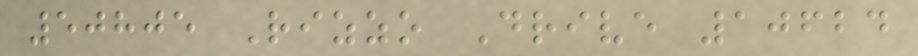50805 Rizzo Drive 10624
